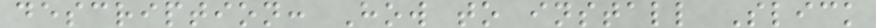description: How to install Slick
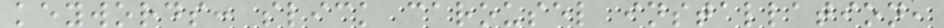keywords: slick carousel installation,
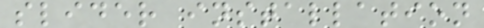slider installation
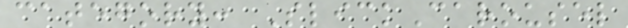category: SlickCarousel
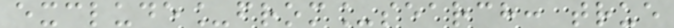exclude_from_search: true
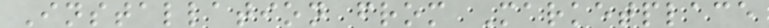Installation from Marketplace
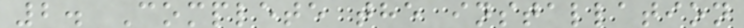2. Complete the installation
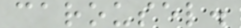carousel.
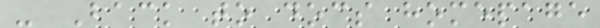- Back to docs homepage
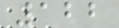122
